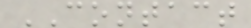CONTACT
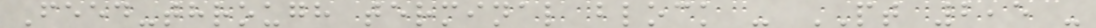Feed-through terminal block - PT 2,5 -
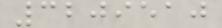3209510
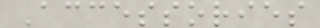Accessories
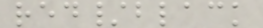red/black
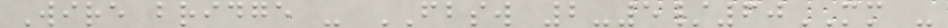Wire bridge - FBSW 2-5/60MM -
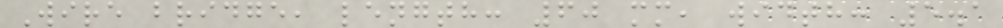Wire bridge, length: 60 mm, width: 5.1
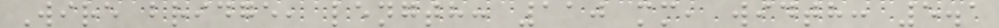Wire bridge, length: 110 mm, width: 5.1
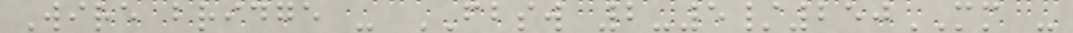Wire bridge - FBSW 2-5/250MM -
